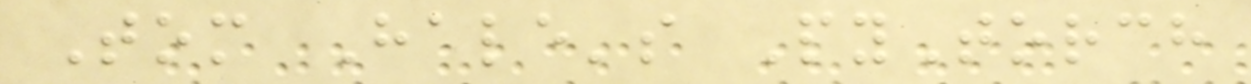Tom Hale's PyTorch
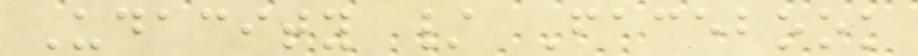Udacity / Facebook
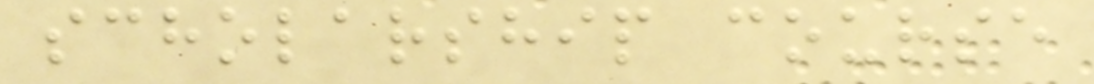scholarship course
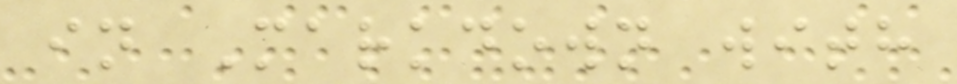in Markdown with
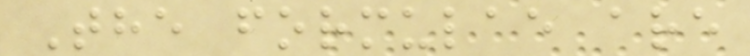The formulae are
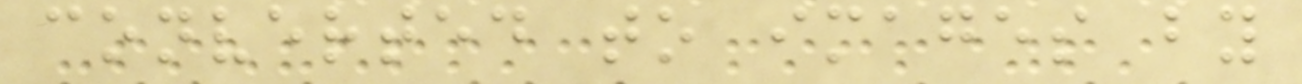converted to images by
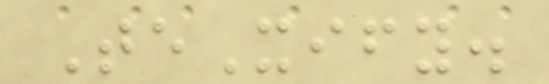TeXify.
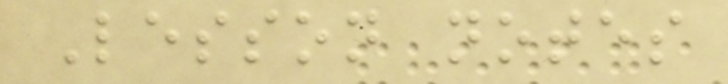Lesson notes
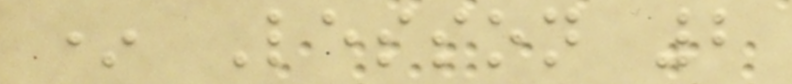* Lesson 2
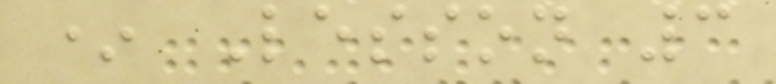* Lesson 3
